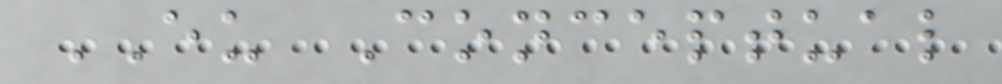EU Conceptual
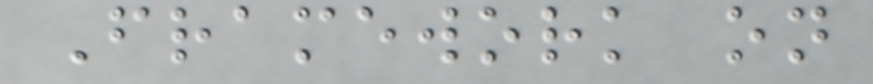Framework on
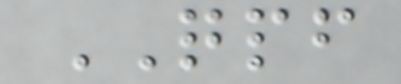QPF
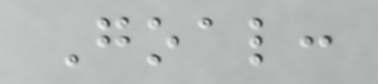Goal:
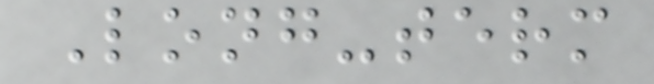Long-term
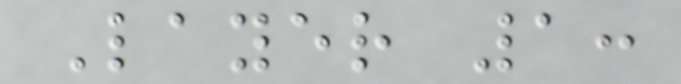Layer 1:
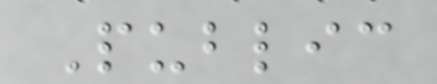Public
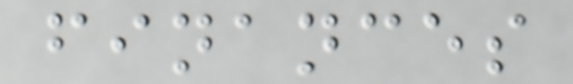finances
